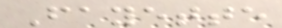Fayette
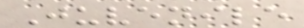Juvenile
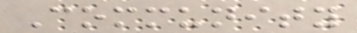Community
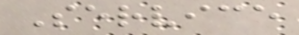Service
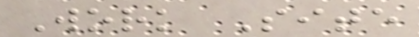Work Site
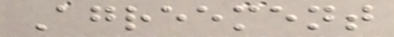Agreement
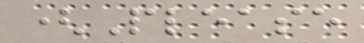(Please
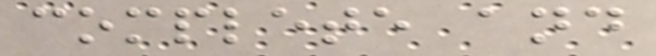complete and
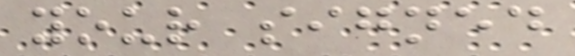your signed
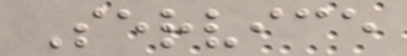Service
